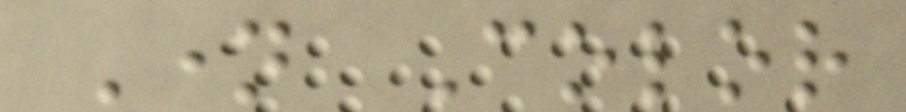Name Color
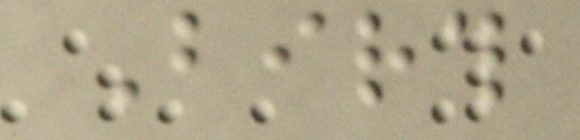Birth
